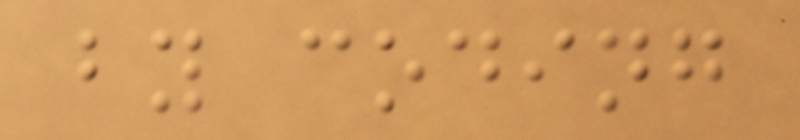by coding
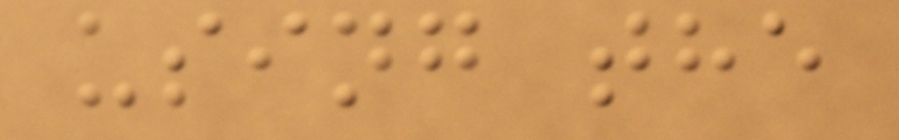using the
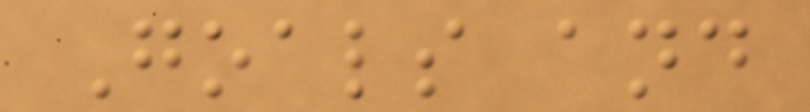Goals and
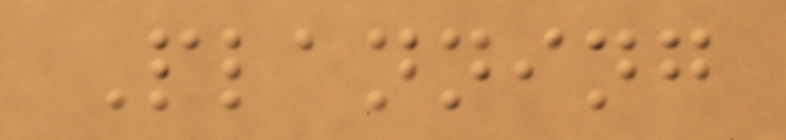Planning
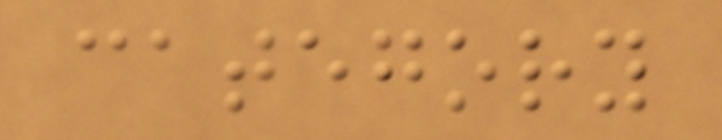category
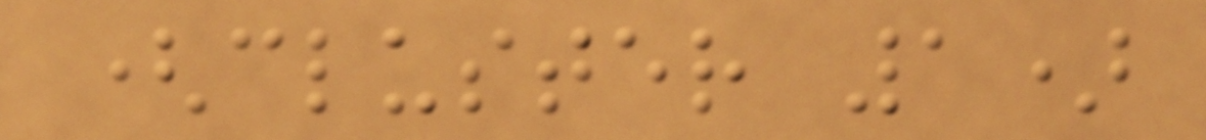(cluster 1)
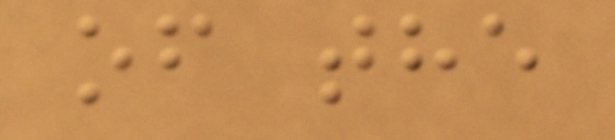of the
